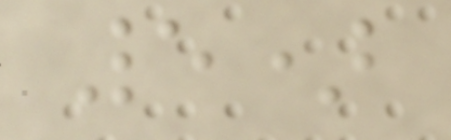5)
